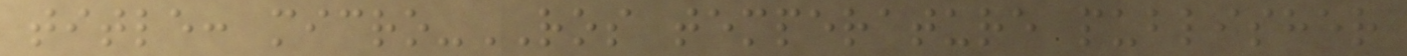title: micro-ROS temperature publisher
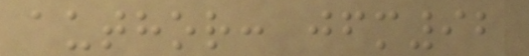author: jfm92
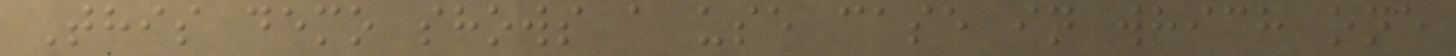This demo shows a use case in which one
